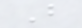B
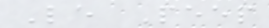Le Peep
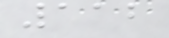112
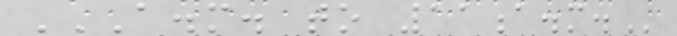A.M. TO 11A.M.
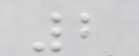2
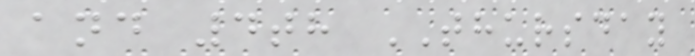and 4th THURSDAY
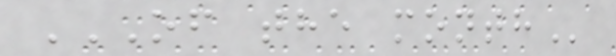OF THE MONTH
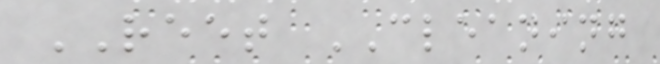REET CLEANING
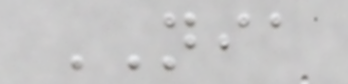NIA
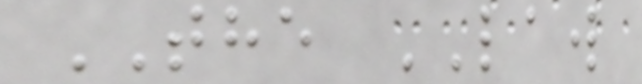THE LAW
